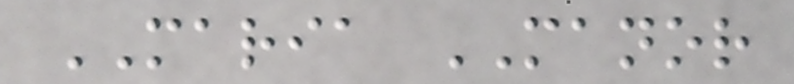MARIA MANOR
